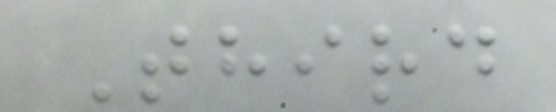Third
